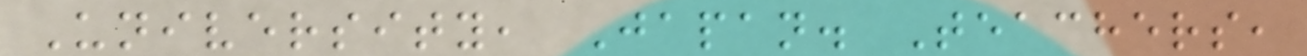University, Japan. Teachers,
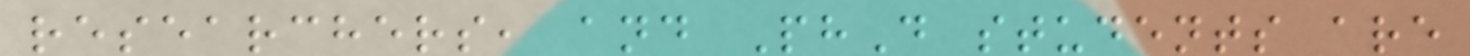researchers, and PhD students are
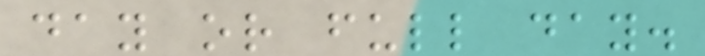day or full day.
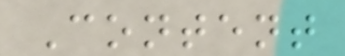Content
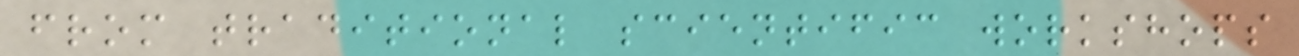from traditional scientific workshops
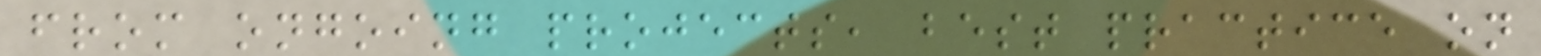from ongoing projects, best practice on
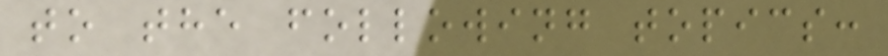to the following topics:
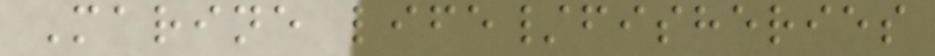Marine life/fisheries
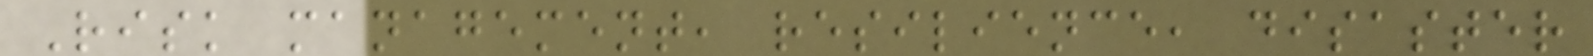Risk management, resilience, disaster
